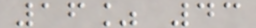16% 43
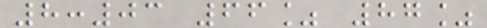8:03 66% 87%
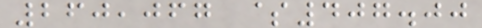260,067 $407.00
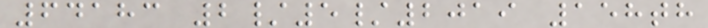64183 2/5/2019 158th
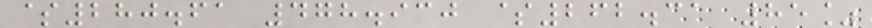$280.61 478.930 $262.31 85%
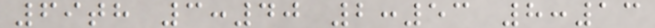69th 3:40 2:53 8:13
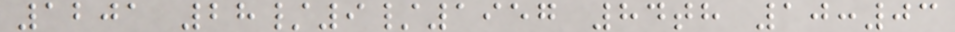1201 28/9/1957 84th 10:03
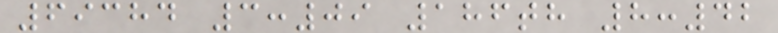69384 3:09 186th 8:42
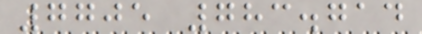7705 783.714
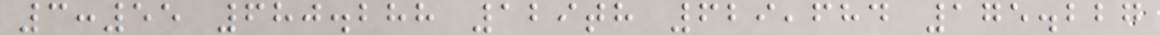3:55 680.288 129th 629,684 175.227
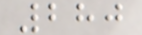280
